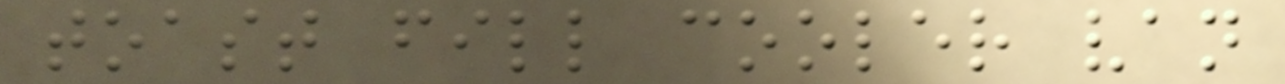toast fill cooler van
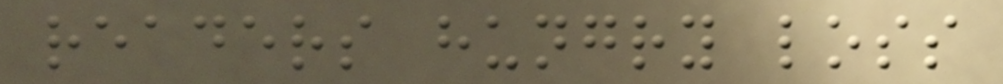readers hungry loss
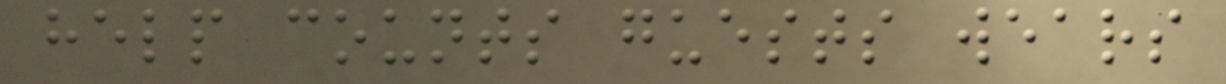help counts guests wears
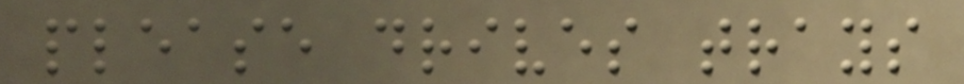please drives trays
